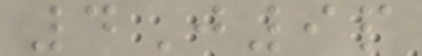4J9p
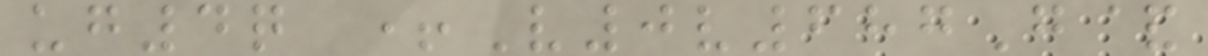ug4q +V0v687G&
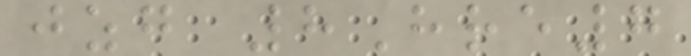jzg 8Hre7
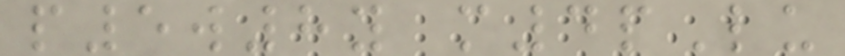p5w8y m4pLu
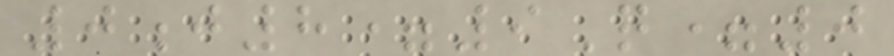0j8=9Q=0
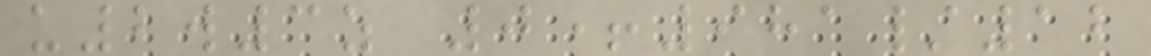u2w3z 0+981/12
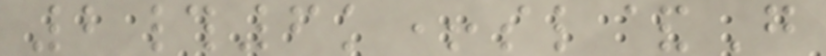2#6k+sl&G
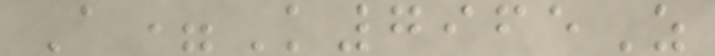A=K7965Z
